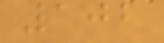102
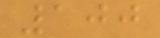100
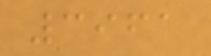3961
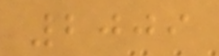2009
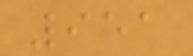951
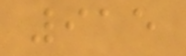915
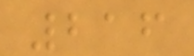216
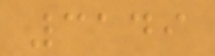3149
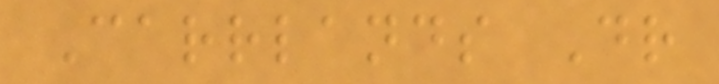Carrlands Dr
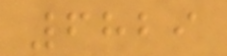6829
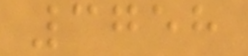3758
